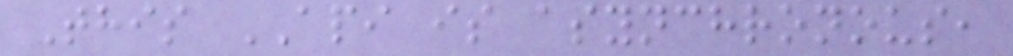This API is asynchronous,
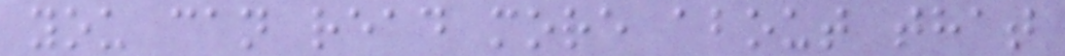you can read more about that
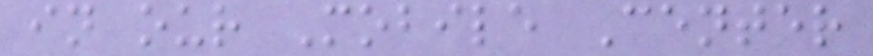in our Mobile Center
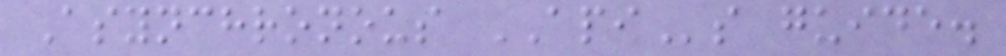Asynchronous APIs guide.
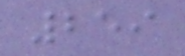259
